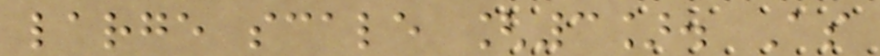large scale [3]. As
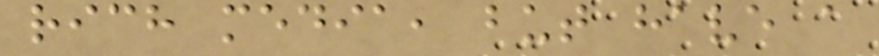rich media, but have a
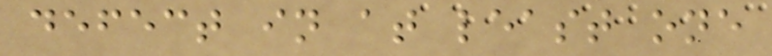defect in at least one
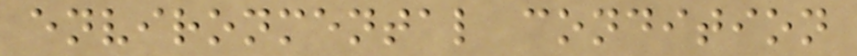environmental condition
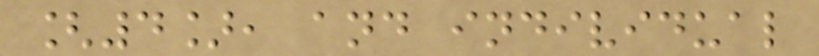[4], and individual
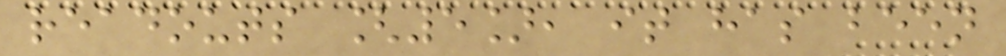readouts [5], it has been
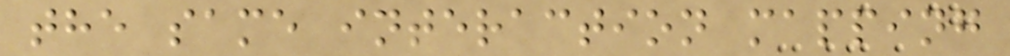the same interaction mapping
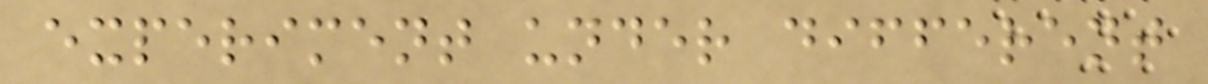experiment under different
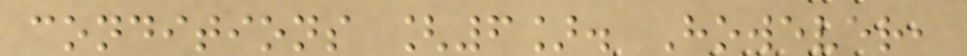conditions [6]. However,
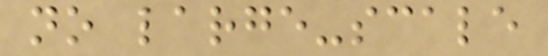no large-scale
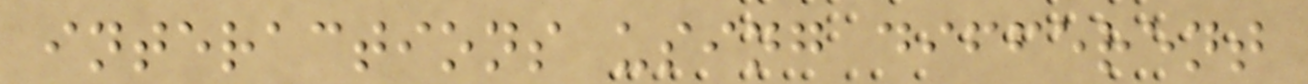interactions using different
